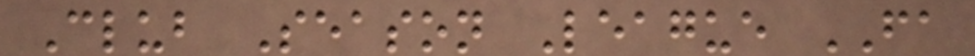Club Season League FA
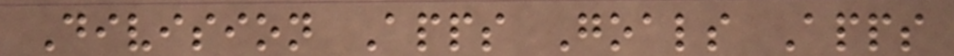Division Apps Goals Apps
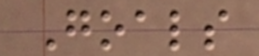Goals
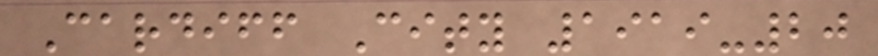Cardiff City 1919-20
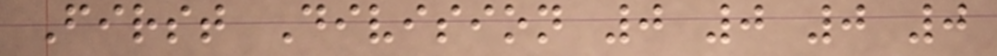First Division 0 0 0 0
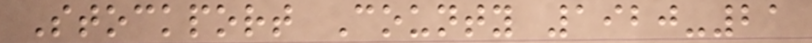Stockport County 1920-21
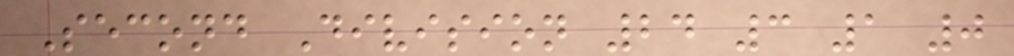Second Division 24 3 1 0
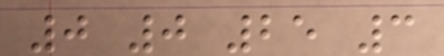0 0 25 3
